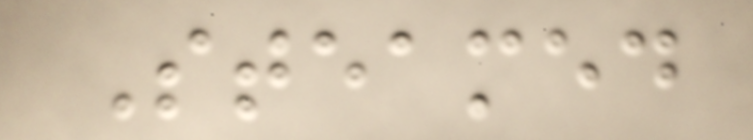Steamed
